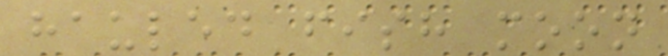hauled fish moon
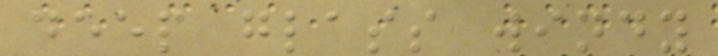deep glass windy
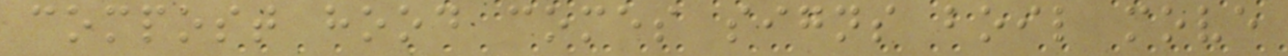compost hood comes signs boil move
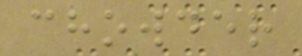chowder
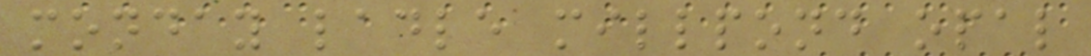monday ladle millpond opal
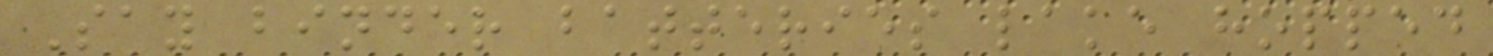Say binder batteries lake hopped
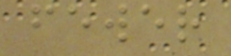fewer
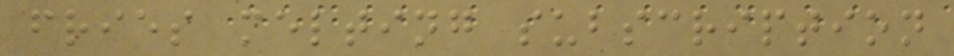fries melting subscription
